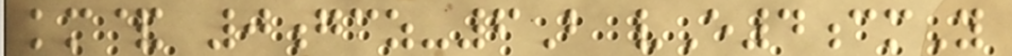km& 0gcz-6B vE4cmY
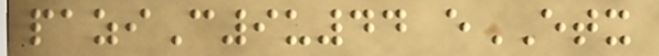paziC9u44 eETX
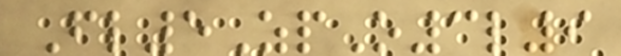Fl5ZpO3l9
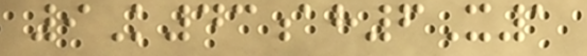9K43ah6X1
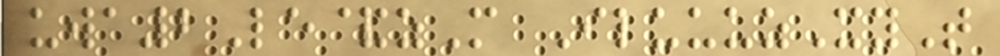uwa2Le&zM IluuuzXyT
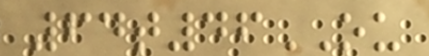64t46OU
